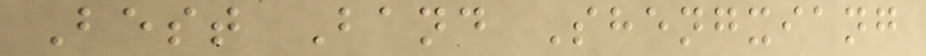Best Band Shengxiang
